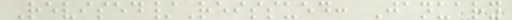Revised/Reissued: January
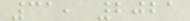31, 2021
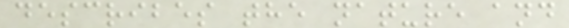describes the nature and
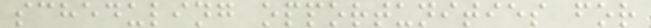scheduling opportunities for
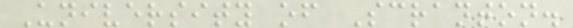University of Scranton.
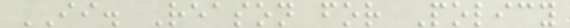II. Reason for Policy
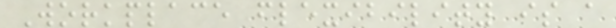Workplace flexibility is a
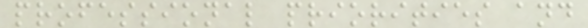professional priorities and
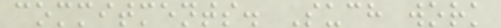commitments. Such work
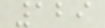129
